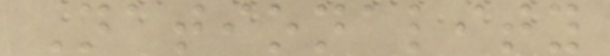Nationality
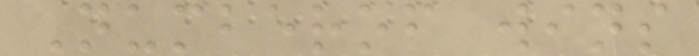Numberof wins
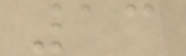13
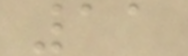11
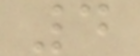4
